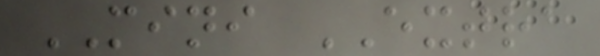MINI EXTRA
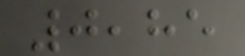0,85
